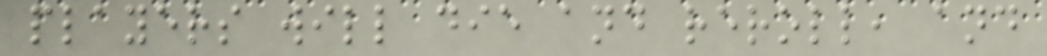players will die and reroll, and
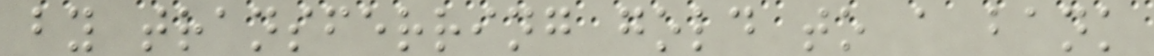by transferring gold to a bank
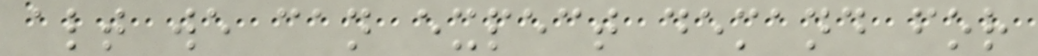alt we can expect demand for
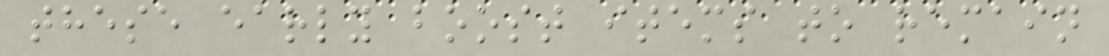these early boost items to remain
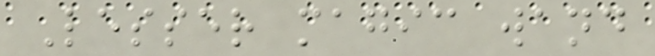Lesser magic wand
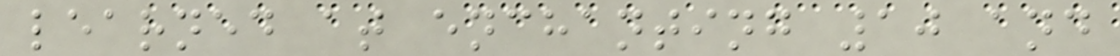learned at enchanting 10 and
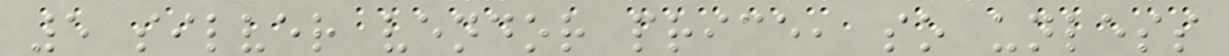5 silver vendor price, so unless
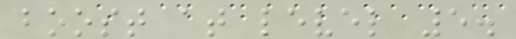boost at level 5.
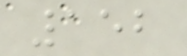152
